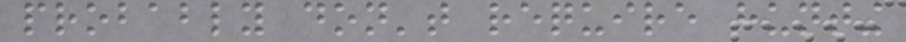probably don't require hunting
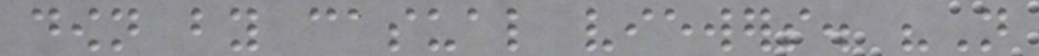down by casual viewers. "Not
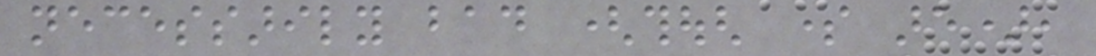necessarily bad (though some are),
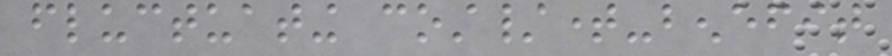fluctuating cost/time-benefit
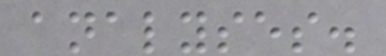analyses.
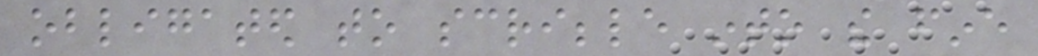obligated to scribble into the fine
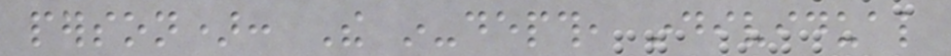person): The in-depth, individual
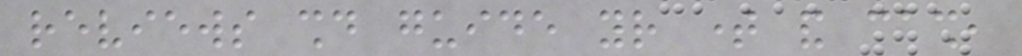reviews should guide your time and cash,
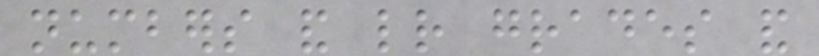numbers and letter grades and
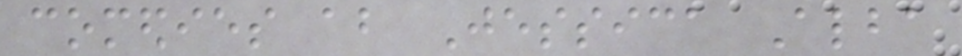comedies about Jessica Alba
